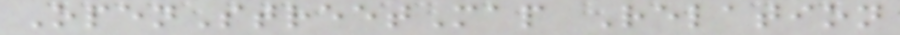OpenStreetMap Relation
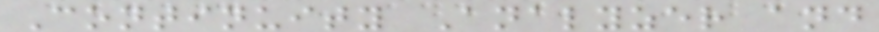Continuity Analyzer and
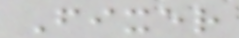Fixer
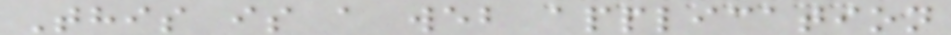This is a web application
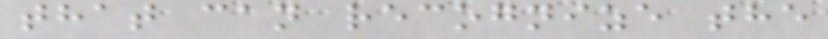that can recognize the
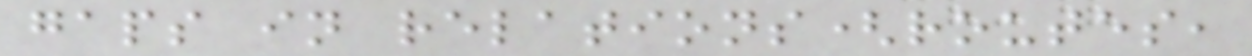gaps in relations(routes,
